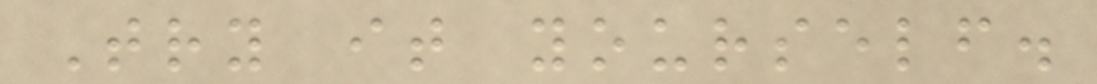Try it yourself.
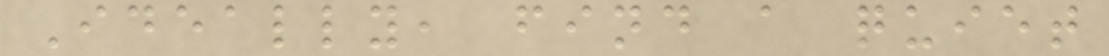Ideally, find a quiet
